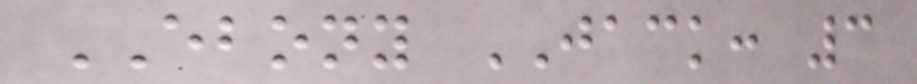EBONY JACK: 3
